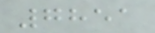7851
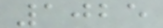1025
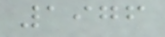1976
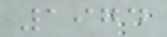1974
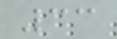33
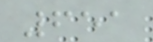651
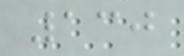130
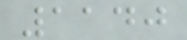1140
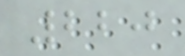220
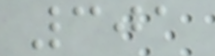301
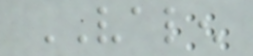VALEN
